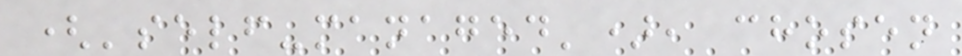('self-managed'), chosen
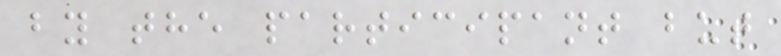by the participant but
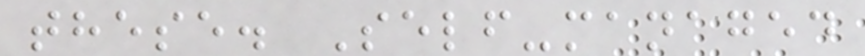these. Self-managed
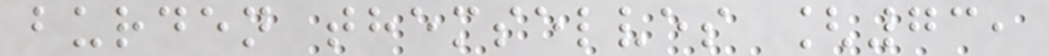burden themselves [73,
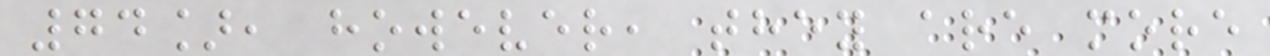74], however, they are more
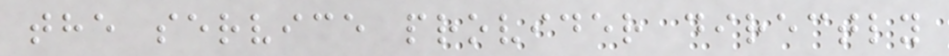the service provider directly
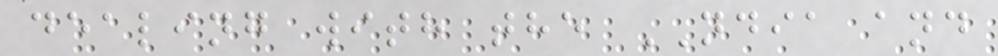dealing with the NDIA and
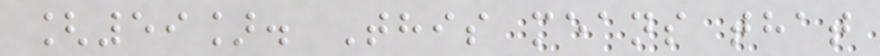[59]. This means that
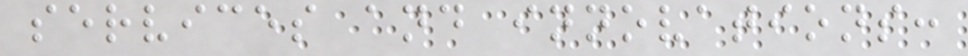services and innovations:
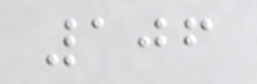106
